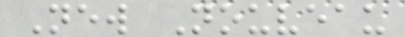New Nouveau
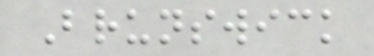Brunswick
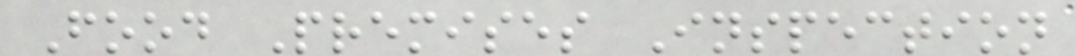Food Premises Inspection
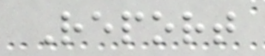Report
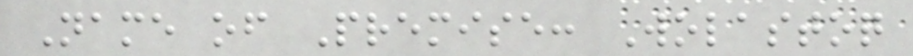Name of Premise: Wolastoq
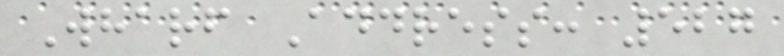Wharf Address: 527
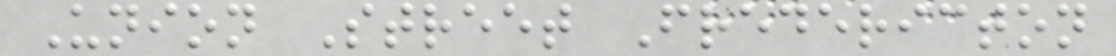Union Street Fredericton
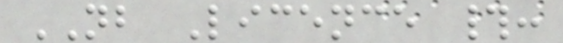NB Licence #:
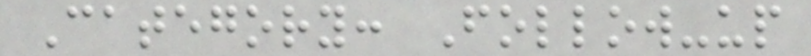Category: Follow-up
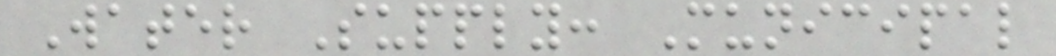Water Supply: Municipal
